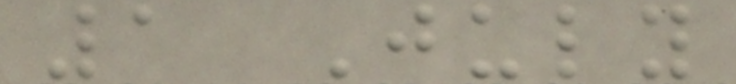1 July
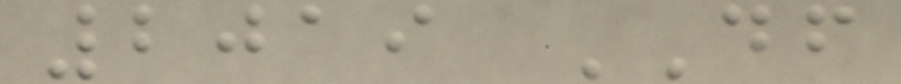2019 DF
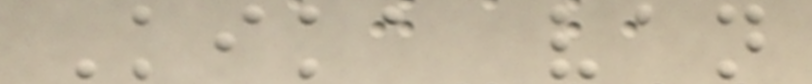Kika van
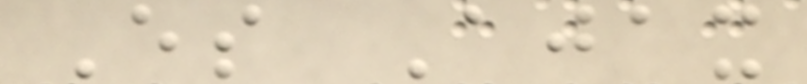Es Ajax
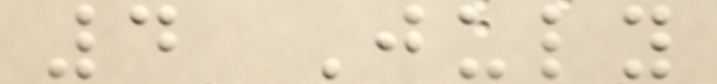4 July
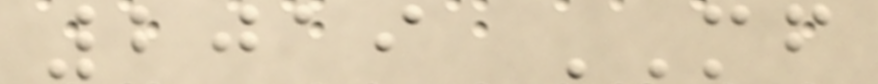2019 MF
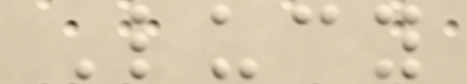Lucy
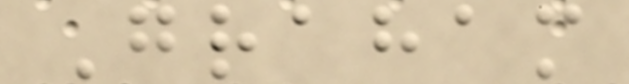Graham
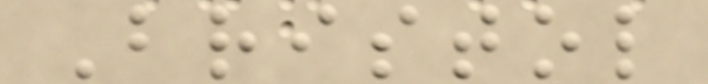Bristol
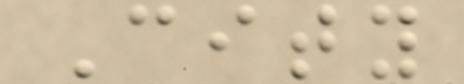City
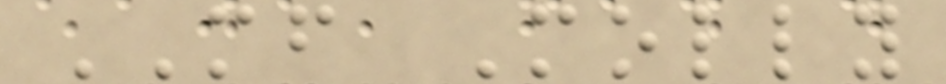MF Molly
